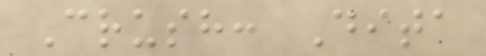Crush: Dita
